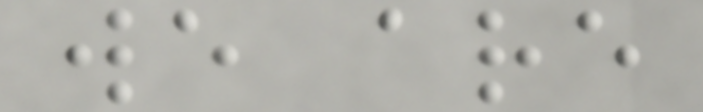we are
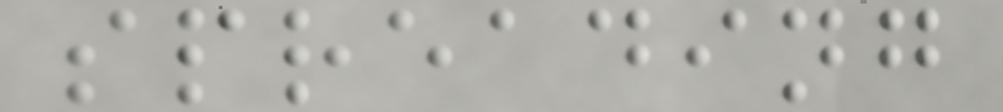spreading
